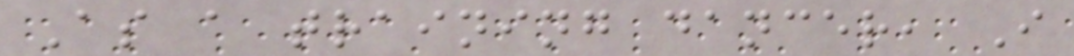As a training dancer, I
